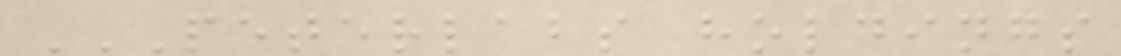PETERLABS HOLDINGS
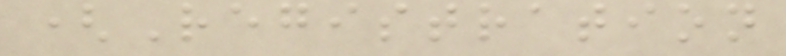(Registration
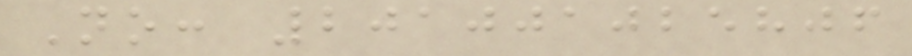No: 201001025806
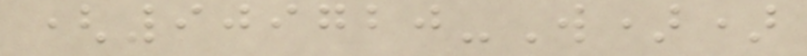(909720-W))
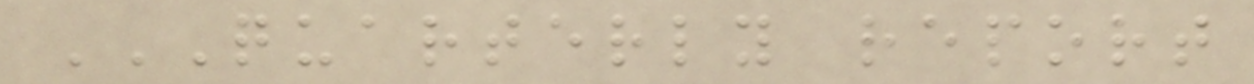QUARTERLY REPORT
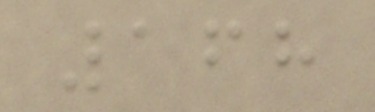168
